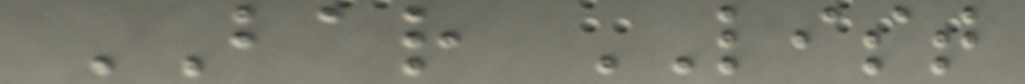BAR LIST
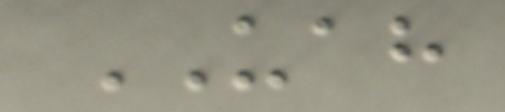UAH
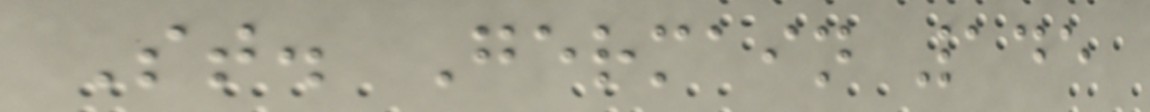St. Germain 145
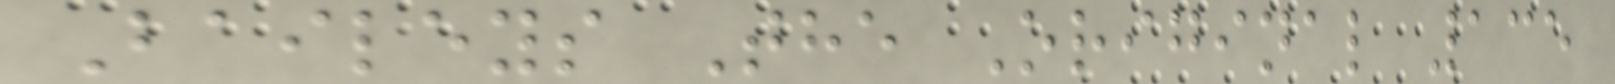Baileys The Original 135
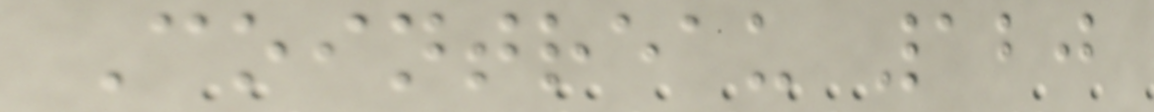Cointreau 120
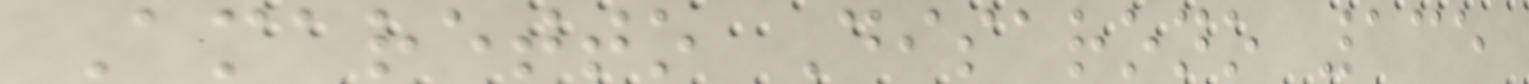Amaretto Disarono 135
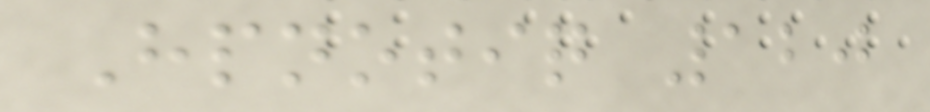Hpnotiq 120
